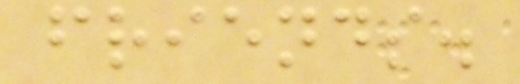friends.
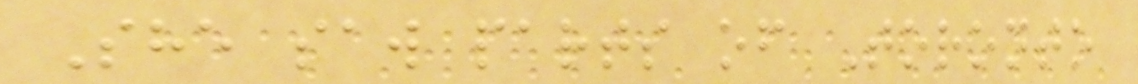She saw parts of Toronto
